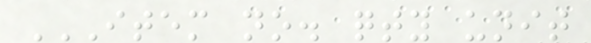ITEM NO. QTY UNIT
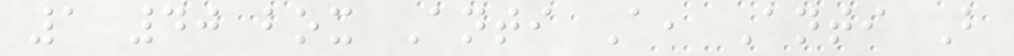1 40 box Anti A, Anti B
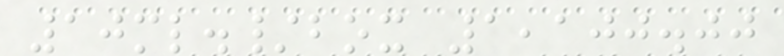10ml./box 1,100.00
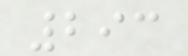293
